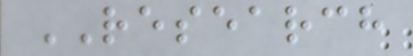RESEARCH
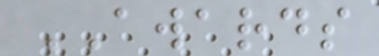AWARDS
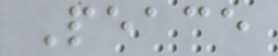Peace
